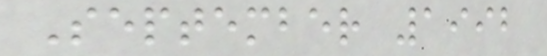September 1992
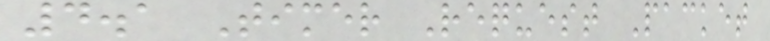4.1 Timer Request Packet
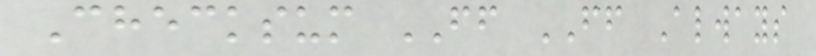Checksum FF FF Always
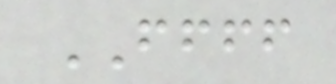FFFF
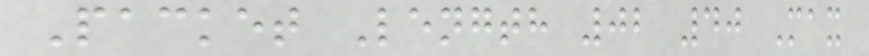Packet Length 02 40 Max
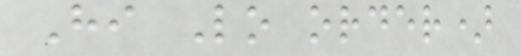Hi Lo order)
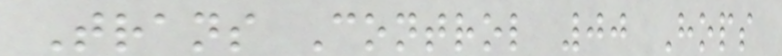Trans Control 00 Hops
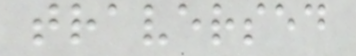traversed
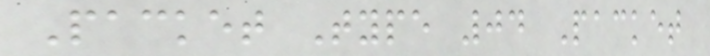Packet Type 04 Packet
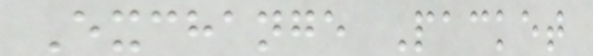Exchange Packet
